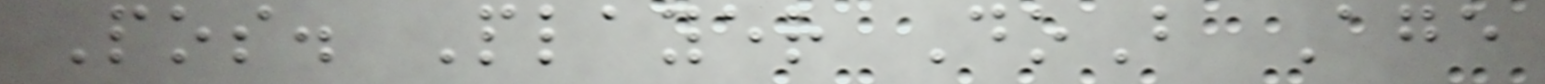Pos. Player DoB Age
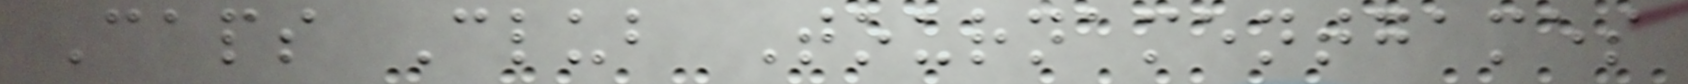Caps Club Tournamentgames
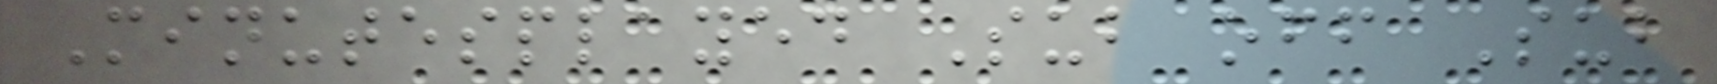Minutesplayed Sub off Sub
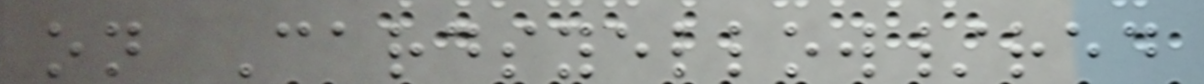on Cardsyellow/red
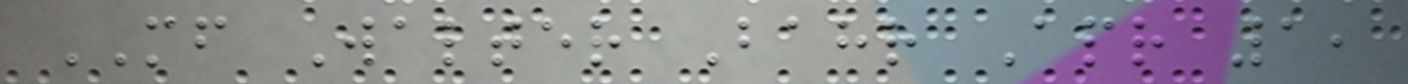MF Walter Bahr Apr 1,
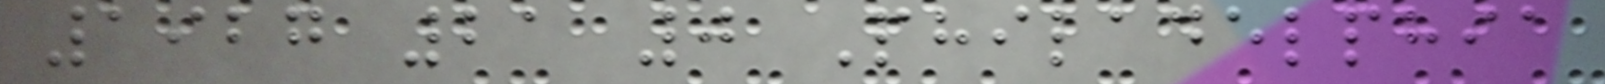1927 21 0 Philadelphia
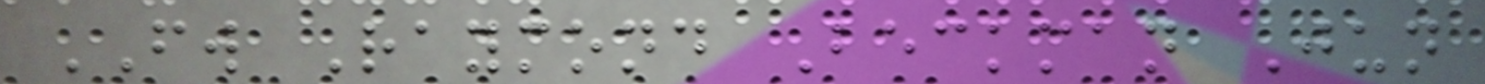FW Raymond Beckman Jun
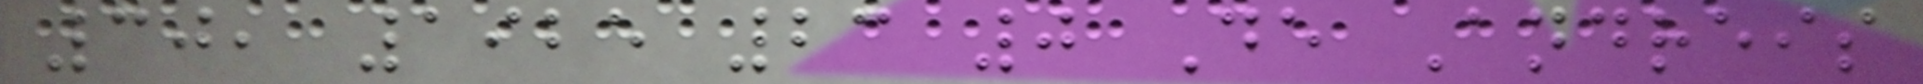30, 1925 23 0 De Andreis
